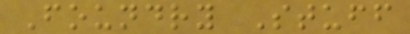Foundry Stuff
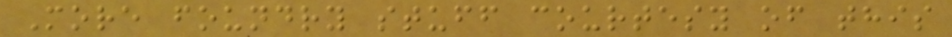More foundry stuff courtesy of this
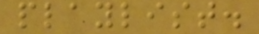playlist.
